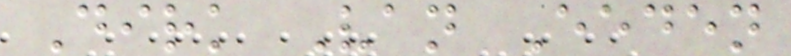Dirk Van Eeden
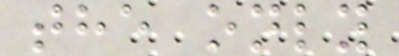the only
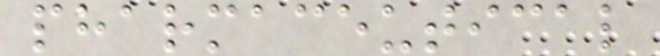pharmaceutical
